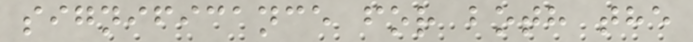significance for both the
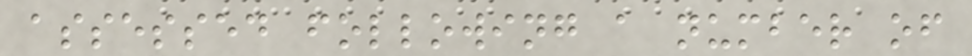assessed following a number of
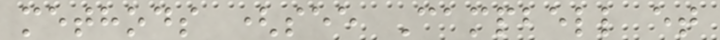methods (see Campbell et
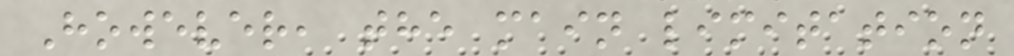However, the main limitation
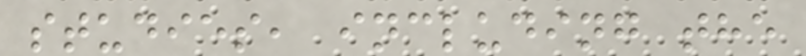studies, including the
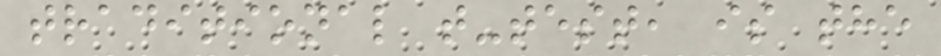traditional t-test, is the
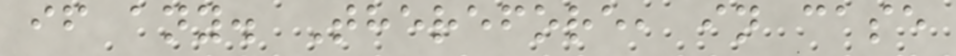if any. Therefore, in case
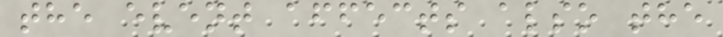the event affects also the
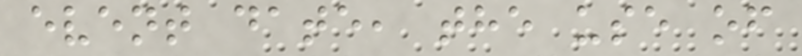event date, the use of
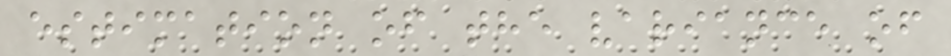estimation of the variance of
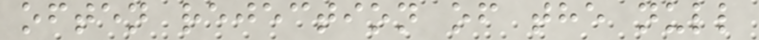often rejection of the null
